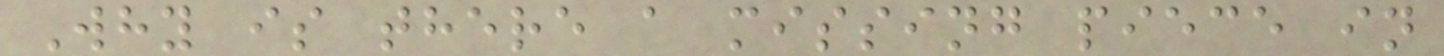Why is there a missing piece in
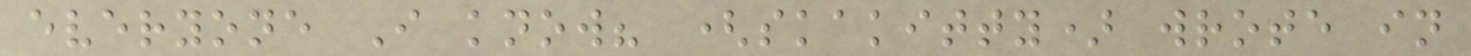everyone I know? (skakitty) wrote in
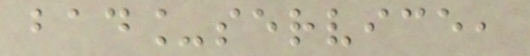bad_service,
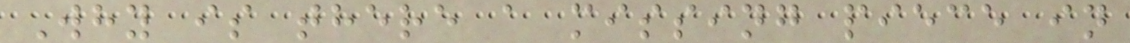Why is there a missing piece in
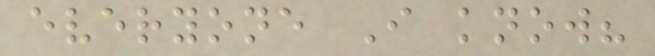everyone I know?
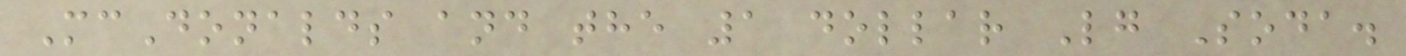McDonalds and the 1 dollar Lg Soda.
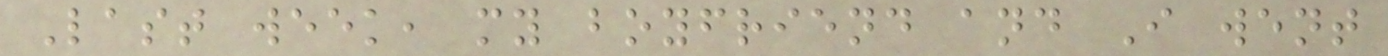Last week, my boyfriend and I went
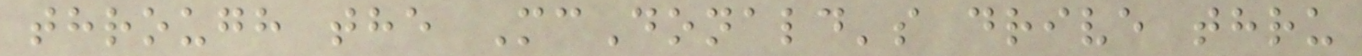through the McDonald's drive thru
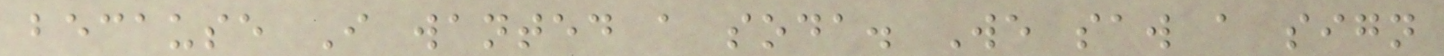because I wanted a soda. We saw a sign
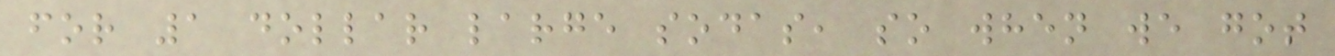for 1 dollar large sodas, so when we got
